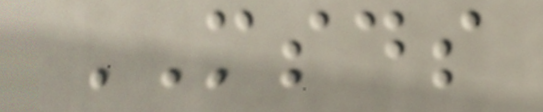MSDS
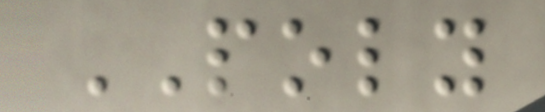POLY
